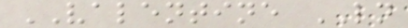VALENTINE LN
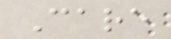Care
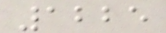1225
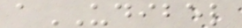aUDIBEL
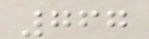767
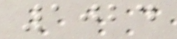1024
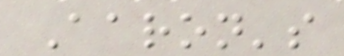Aaron's
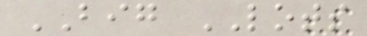BIG LOTS
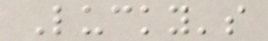Lucky's
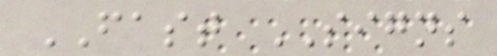FAST SIGNS
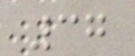37
